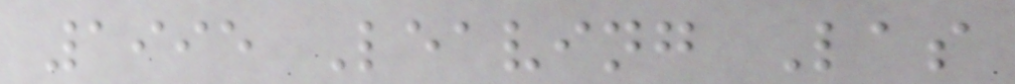1995 Leaving Las
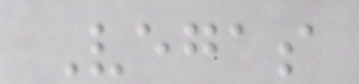Vegas
